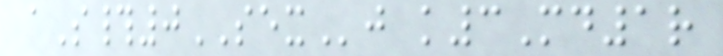aS#0SEXj k3Md1r
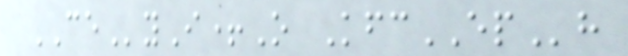CEyI+O KfcEPh
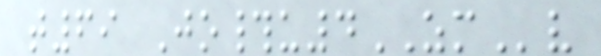t69 Jo#u4ZMv
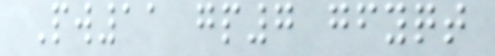Pw11 gp7 gfyqt
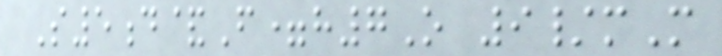S5d&F=h7O 9/mM
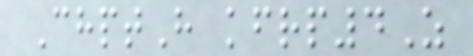ChptH kfrp4Z
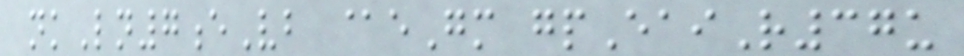nkLn7eVb @eGm gpEaiR37u
